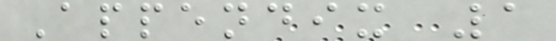Appendix 1
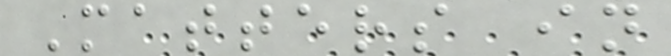Matters in
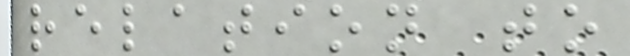relation to
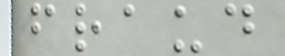fraud
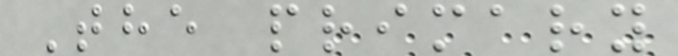The primary
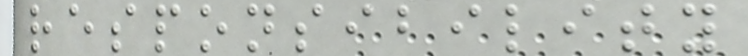responsibility
